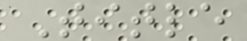Title
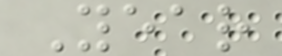Year
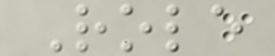Role
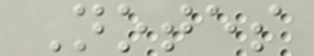Notes
